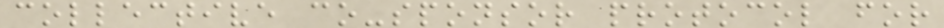collective co-sponsor protocol for
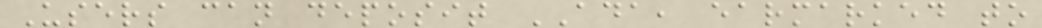Users can deposit ADA, earmarked to
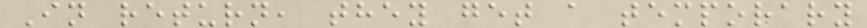In return, they get a temporary
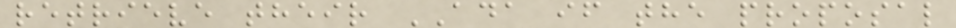retrieve their ADA if the proposal
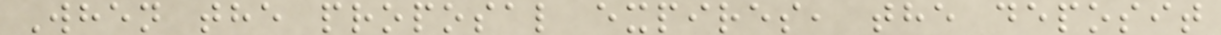When the proposal expires, the deposit
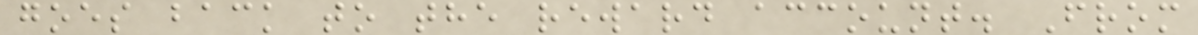goes back to the reward account. From
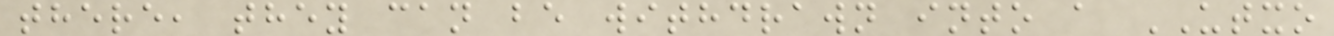there, they can be withdrawn into a UTXO
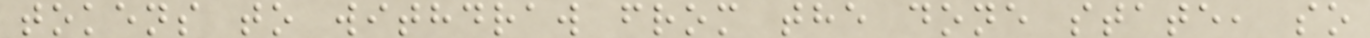tokens to withdraw from the done state, so
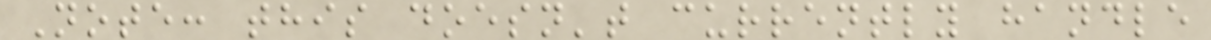Note: this doesn't currently handle
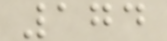174
